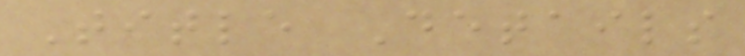Title Details
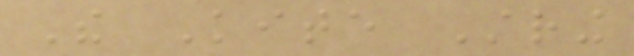The Kite String
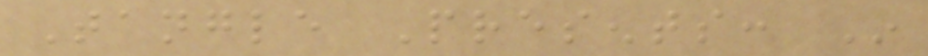Tangle Presents: In
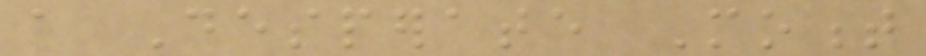a Desperate Moment
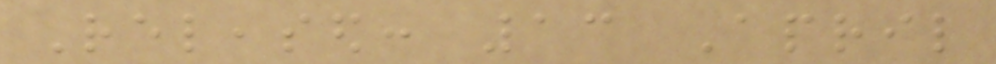Released: 13 April
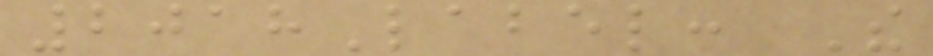2018Label: The
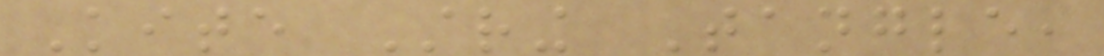Kite String Tangle,
